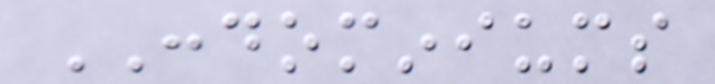CONDOMINIUMS
